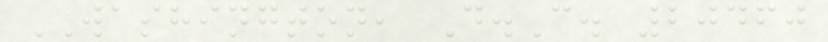WASHINGTON, D.C. 20460
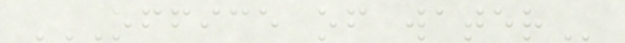OFFICE OF WATER
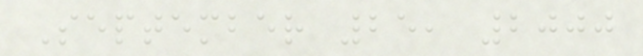September 25, 2000
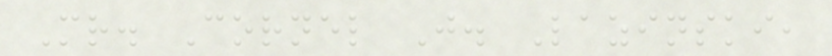Mr. Cornel J. Lazinski,
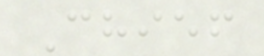Chief
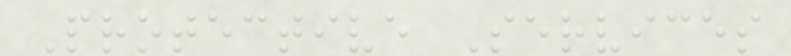Protective Services
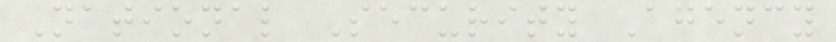National Security Agency
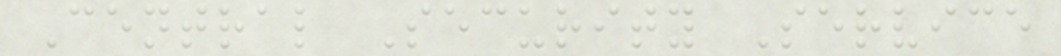Central Security Service
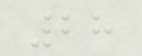28
